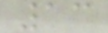13
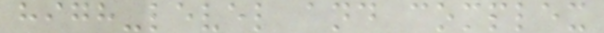high-level and complex
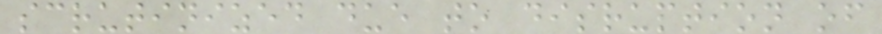scrutinized due to disruption of
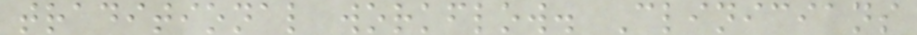traditional workflow. Clinicians
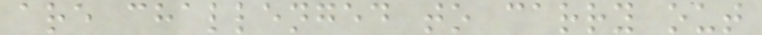are challenged to carry out
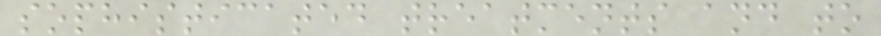sophisticated treatments and to
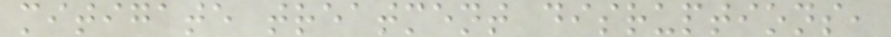mitigate treatment disruptions,
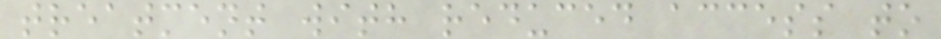treatment with reduced access to
